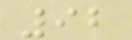92
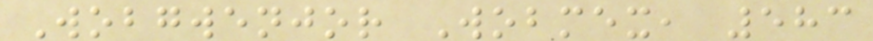Wobgwenjor Wobmex, 583
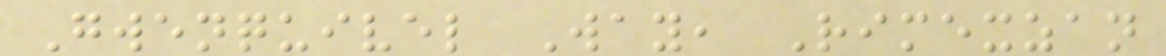Gwenquivel Way, Rimexzan
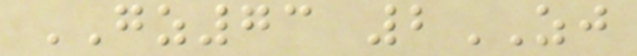GZ73 2ZJ
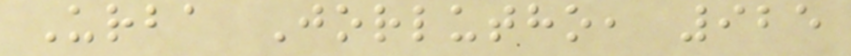Urba Jorlutho, 925
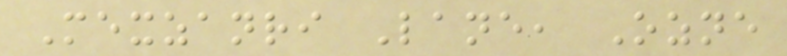Mexzanri Lane, Ozne
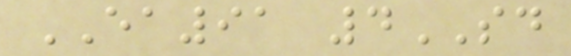EA91 4SD
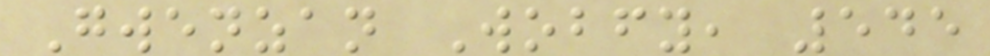Gwenzan Wobfy, 545
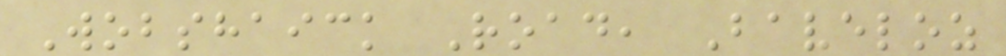Wobshaick Road, Baveloz
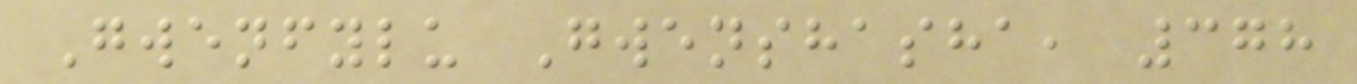Gwenfylu Gwenshasha, 378
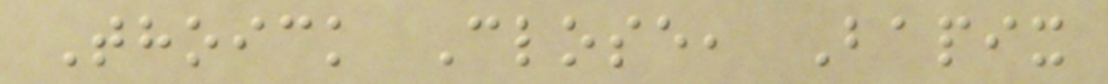Thoick Close, Bapix
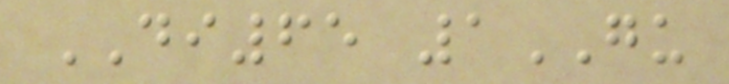DI65 1GU
